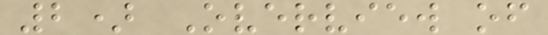2) Overview of
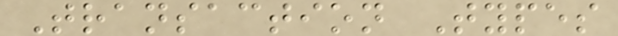Transaction Types
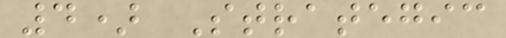4) Strategic
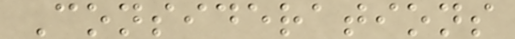Considerations
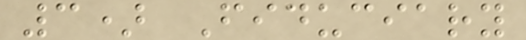3) Fiduciary
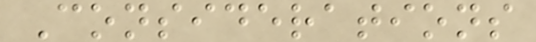Considerations
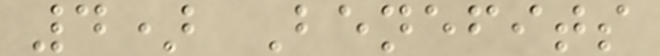4) Benefits
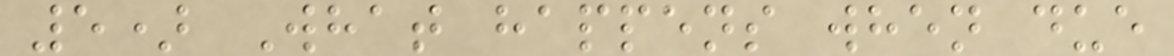5) What happens when due
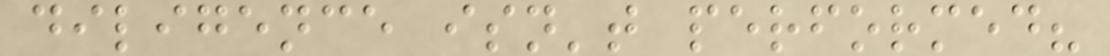diligence isn't performed?
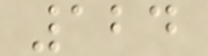124
